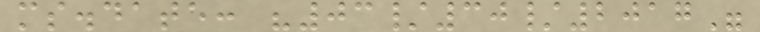ms.date: "03/30/2017"
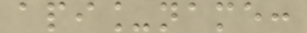api_name:
